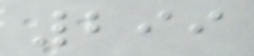299
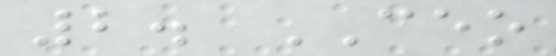2. CEO
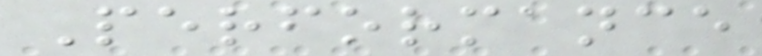Performance
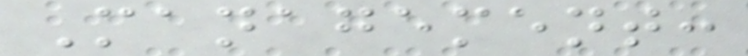Management:
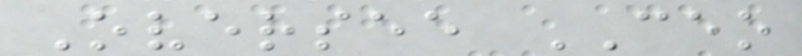Oversee CEO
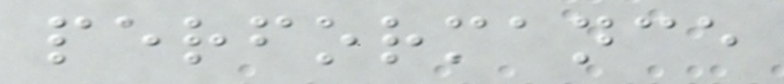performance
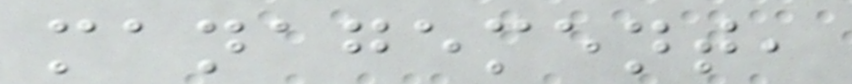management,
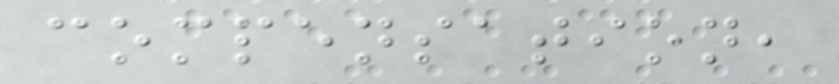compensation,
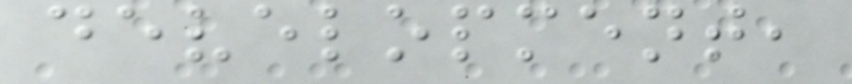development,
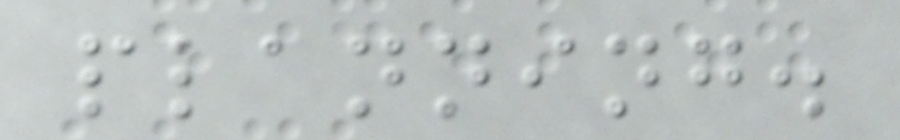planning.
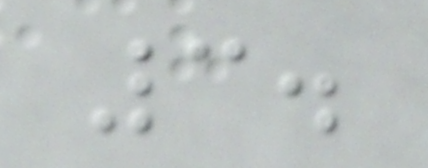3.
